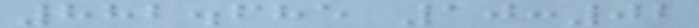882.685 10:02
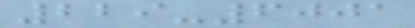229-6001
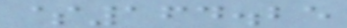$164.25
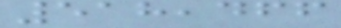518,466
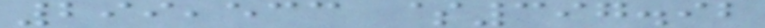299,533 $397.92
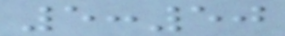5:50
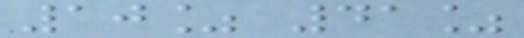10% 41%
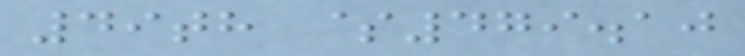49th $479.10
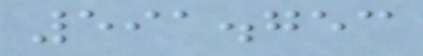591.753
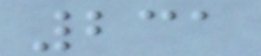231
